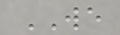WE
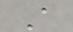A
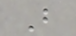B
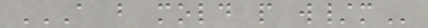A B MOLD P W/M
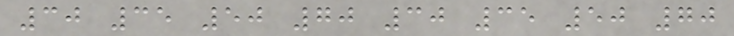30 35 50 70 30 35 50 70
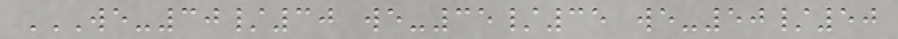WE-30/30 WE-35/35 WE-50/50
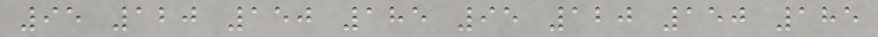95 120 150 185 95 120 150 185
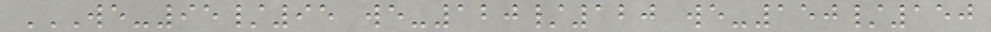WE-95/95 WE-120/120 WE-150/150
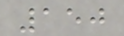150
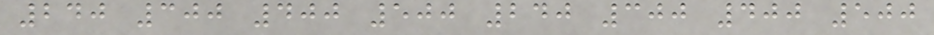240 300 400 500 240 300 400 500
